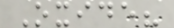Oxide?
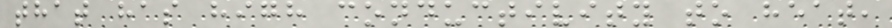that has high conductivity to heat,
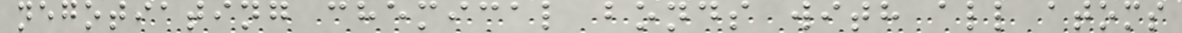negotiating chemical bonds with all atoms
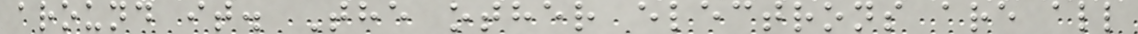around it. The other electrons are all
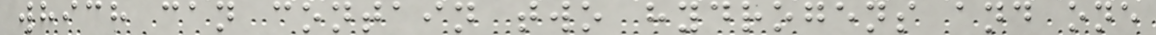which can contain two hydrogens and one
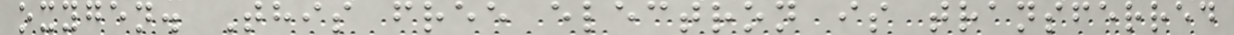oxygen. This free electron is transferred
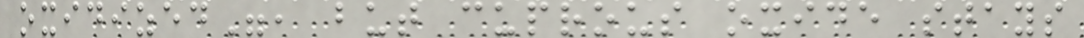oxidized", but cuprous oxide stays
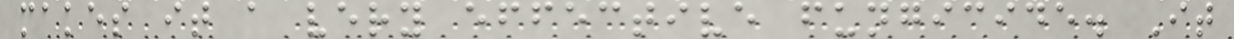makes it a very effective fungicide. It
